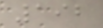192
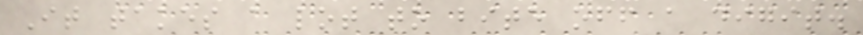It takes a lot to bite off a digit.
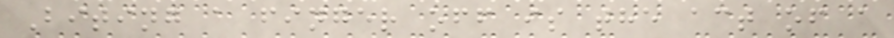Biting a finger off is the act of a
